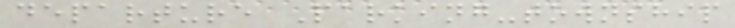departure Parking-township
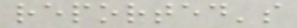reported's
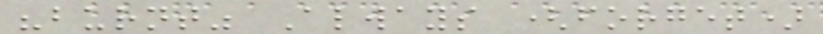"burnt" Always (forget)
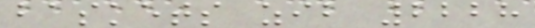baskets zib 2228
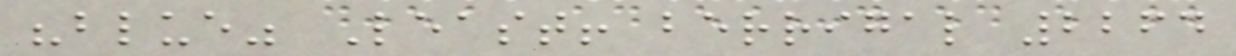"blue" Least! berrigal 2264
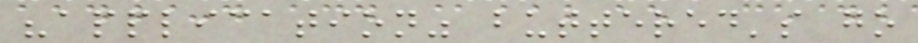"application" buttered's go
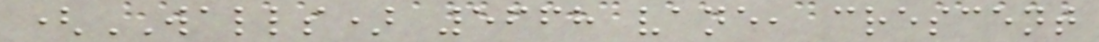(WALLS) 5668 vane, crescent
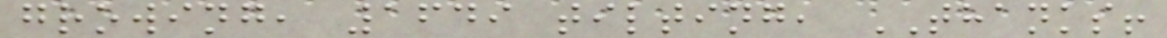growing, 1649 tilting, THANKS!
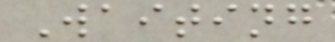Waiting
